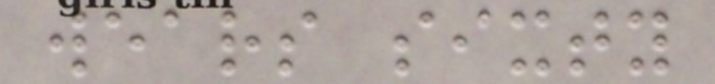wears sixty
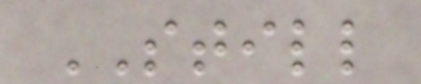STILL
